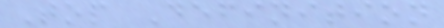Top Definition
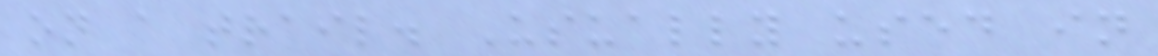on a trail. Usually used in
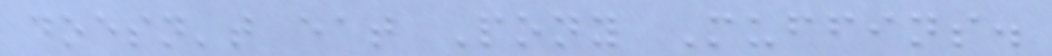doesn't eat Pony Muffins.
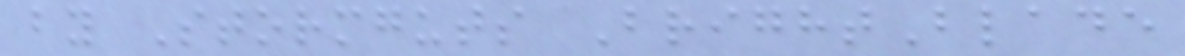by Stormguts BrightBlade
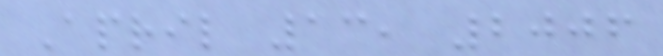April 13, 2006
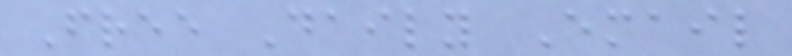Free Daily Email
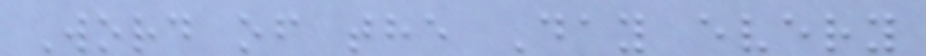Word of the Day every
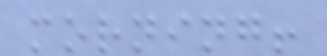morning!
